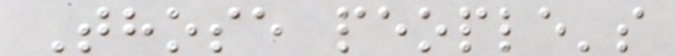Those people's
